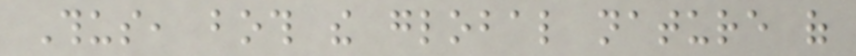Thus, both the global nature of
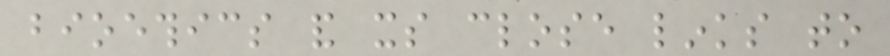bioethics and its close links to
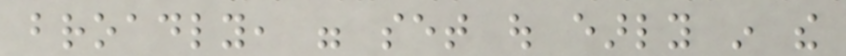broadly, were set out early in the
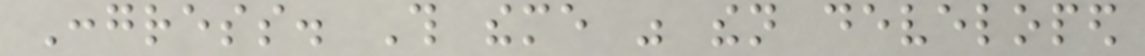Congress. This theme was then developed
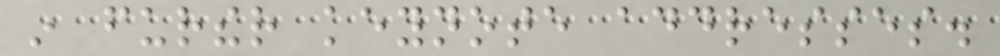in further keynote addresses.
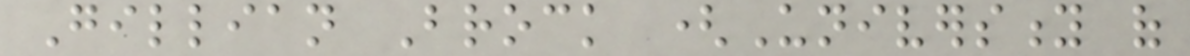Gillian Brock (University of
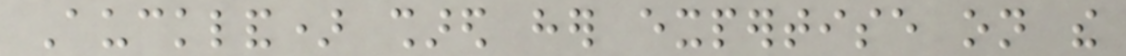Auckland) shared her expertise on the
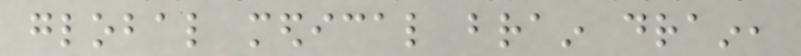global medical brain drain,
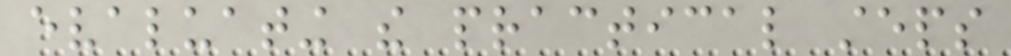evaluating the practical steps
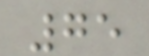75
